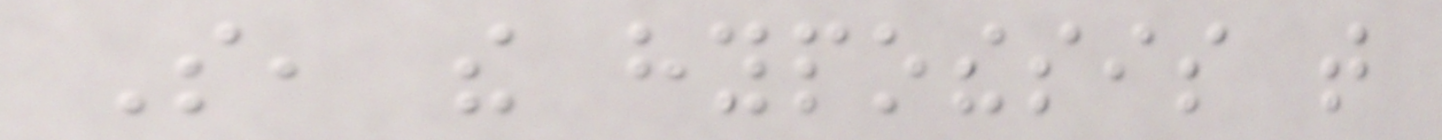So, the hypothesis that
